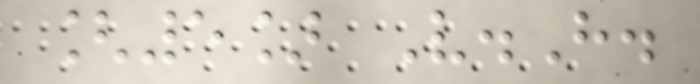[5] V.H.
